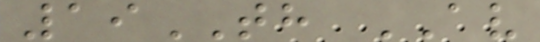19TH AV
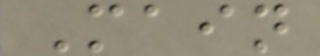Main
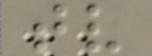tv
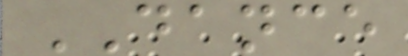DANCE
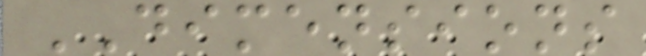DIMENSIONS
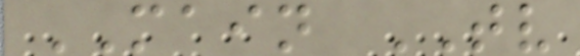MAIN TV
